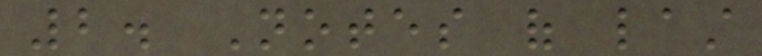2. Notes of last
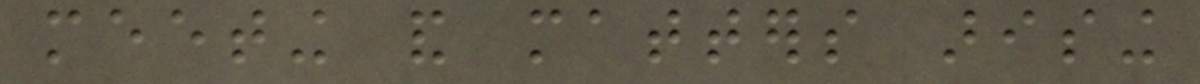meeting and matters arising
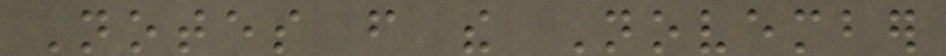Notes from the November
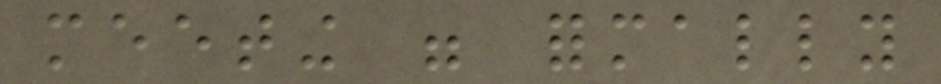meeting were formally
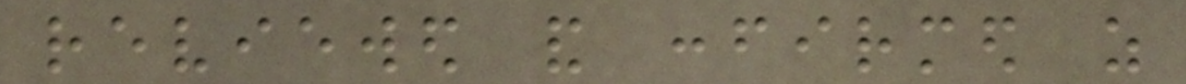reviewed and confirmed as
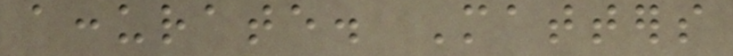accurate. Matters
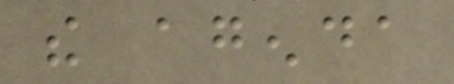the agenda
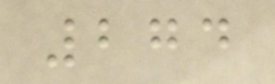274
